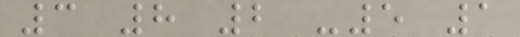3 8 2 -5 1
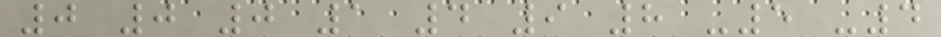0 0 0 1 4 9 8 -5 -4
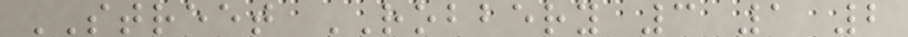STREET ROBBERY 3 1 2
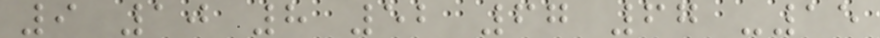9 10 8 52 67 67 -15
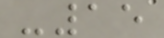-15
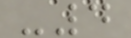-4
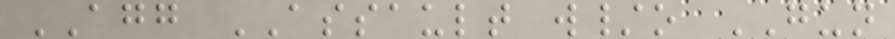AGG ASSAULT w/o GUN
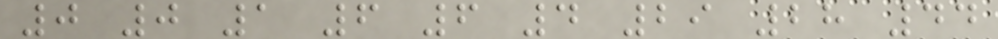0 0 1 6 6 4 29 28 44
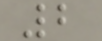2
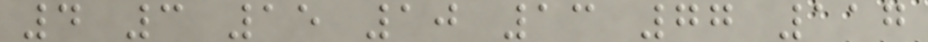4 3 15 10 13 77 117
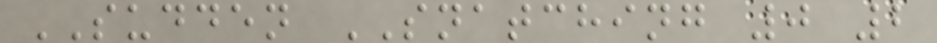SUDDEN SNATCHING 0 2
